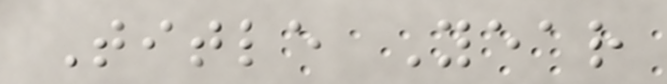Title Year
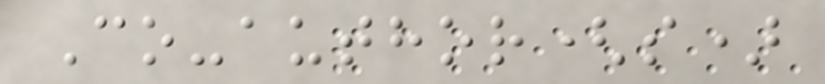Co-author(s)
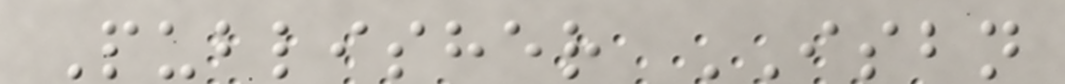Publisher ISBN
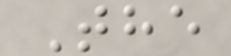The
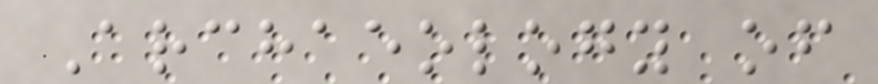Archaeology of
